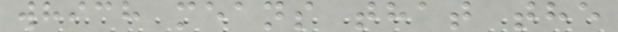which means that the
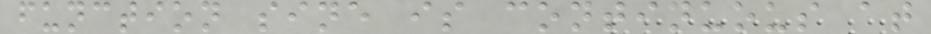function sine is continuous at
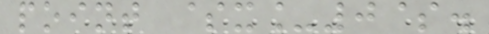point $x_0$.
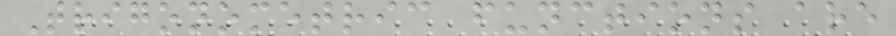Trigonometric functions are
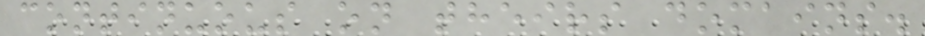continuous on theirs domains.
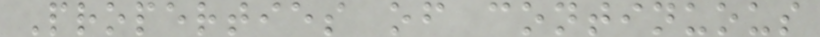Properties of continuous
